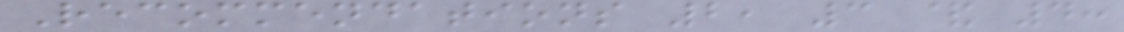Recommendations 2, 3 & 4:
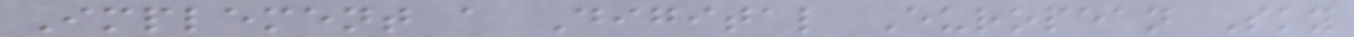Implement a Digital European Sky
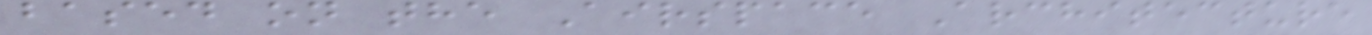based on the Airspace Architecture
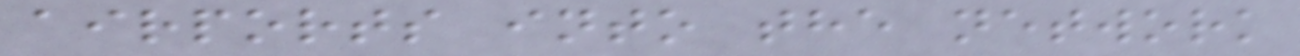airports into the network
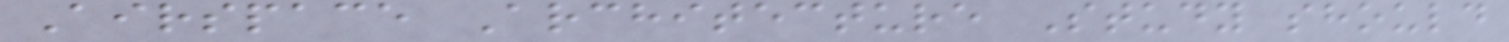Airspace Architecture Study should
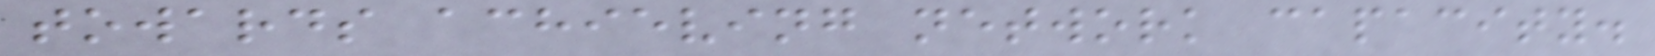towards achieving network capacity.
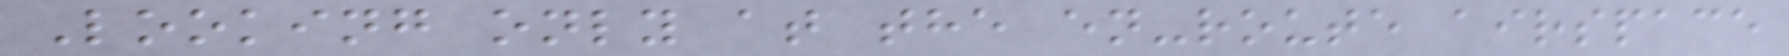Looking only at the en-route airspace
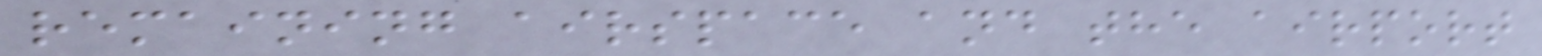remaining airspace and the airport
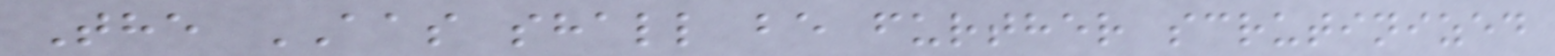The AAS shall be further scrutinized
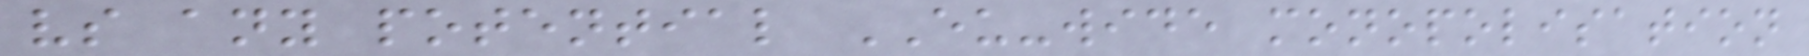vs any potential EU-wide monopolisation
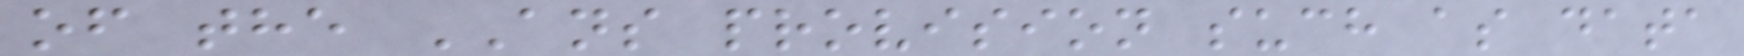of the ANS provision such as data
